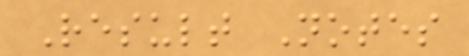Result Notes
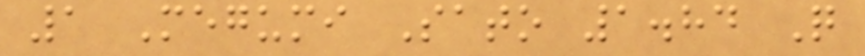1 Megumi Sato 1.84 Q
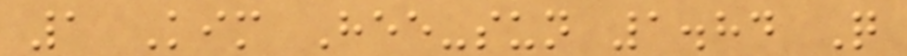1 Kim Hee-sun 1.84 Q
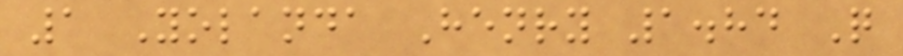1 Yolanda Henry 1.84 Q
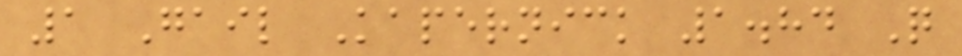1 Gail Kapernick 1.84 Q
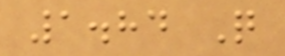1.84 Q
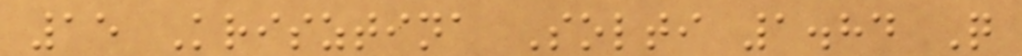15 Krisztina Solti 1.84 Q
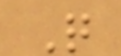Q
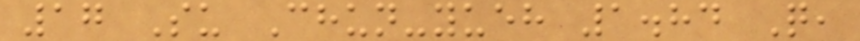17 Su Chun-yueh 1.84 Q,
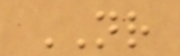NR
